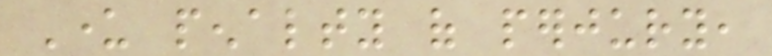Under penalty of perjury,
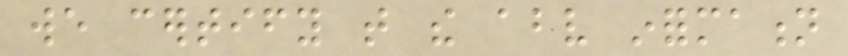we certify that the above information
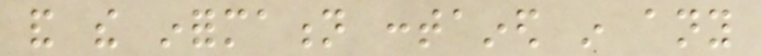and the information contained in any
